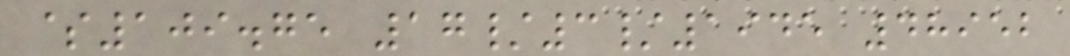$109.75 17/3/1945 48952
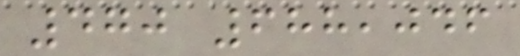470 688,046
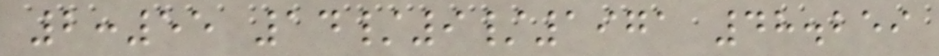2:55 14/9/1971 48.259
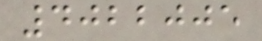4022005
